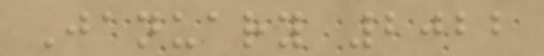January 2022
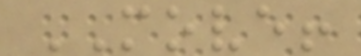MOVE!
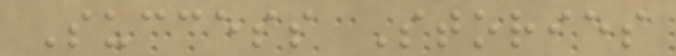Success Stories
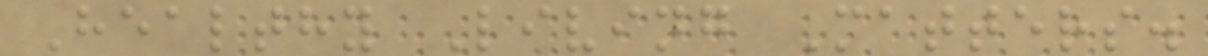Healthy Living Matters.
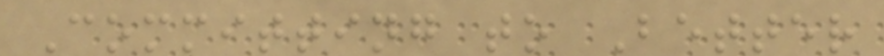Committing to Better
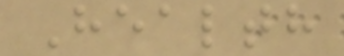Health
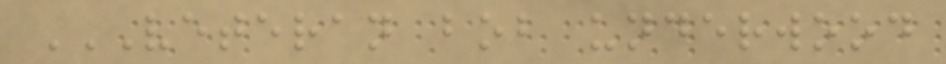VETERAN BOB UNDERWOOD
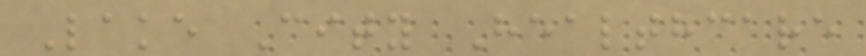Lake City Healthcare
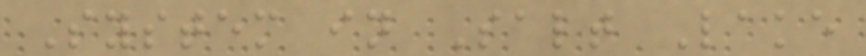System in Salt Lake
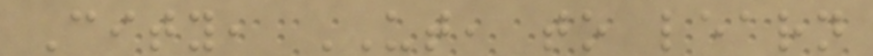City, UT, to learn
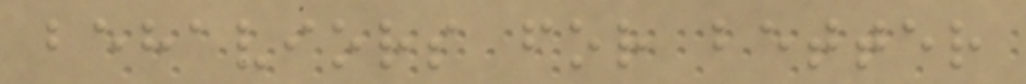behaviors for better
